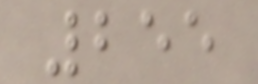255
